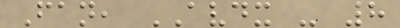Fan, AVDX - 8
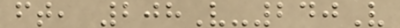ft, 208V-240V
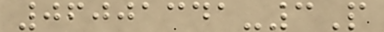06001341-3P
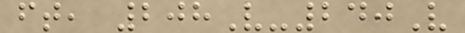ft, 208V-240V
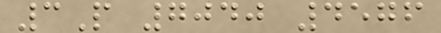3P 7040 4576
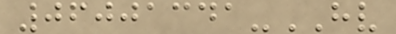06001341-HV
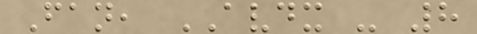Fan, AVDX - 8
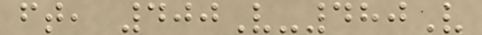ft, 400V-480V
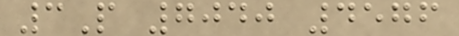3P 7040 4576
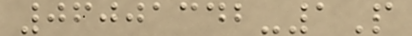06001342-1P
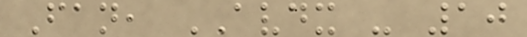Fan, AVDX - 10
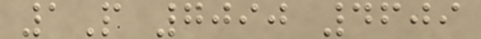1P 7090 4609
